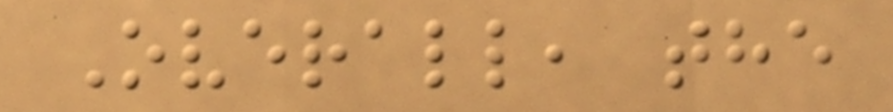Overall, the
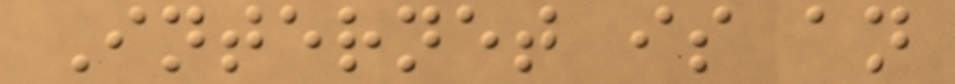Internet is an
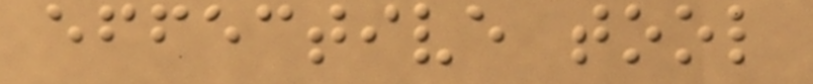effective tool
